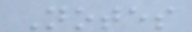Notes
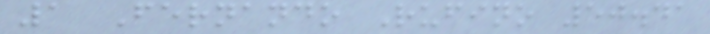1 Fernando Rufino 50.41
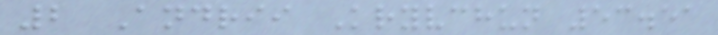2 Andrii Kryvchun 53.51
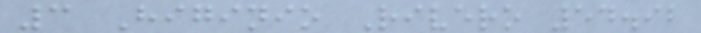3 Higinio Rivero 54.92
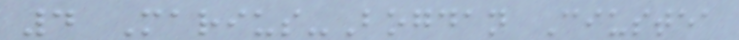4 Marius-Bogdan Ciustea
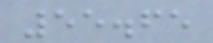55.65
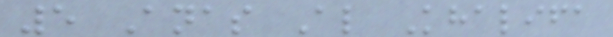5 Anas Al Khalifa
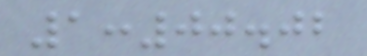1:00.02
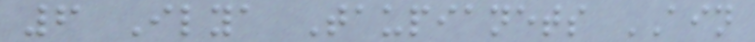6 Ilya Taupianets AIN
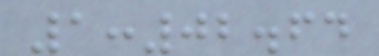1:02.64
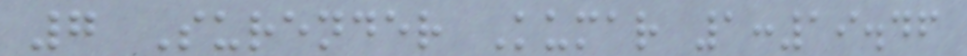7 Surender Kumar 1:19.46
